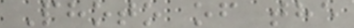Photo of the
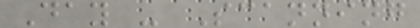Day - Scanning
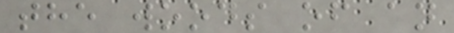the woods of an
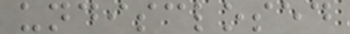undisclosed
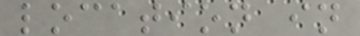location in
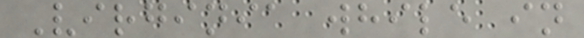Virginia while in
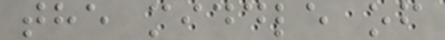the middle of
